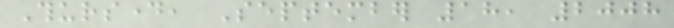Thursday, September 18, 2008
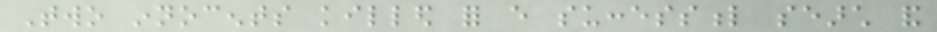Two innocents killed for every successful search and
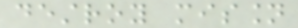destroy mission
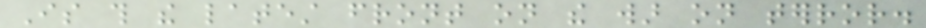Is this the latest front on the war on terror.
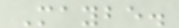Maybe.
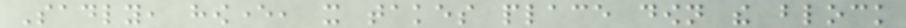Sadly, however, it takes place down the block
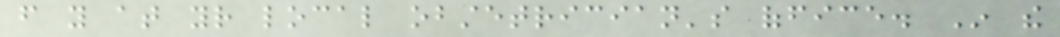from you at your local obstetrician's office. In the
